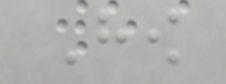How
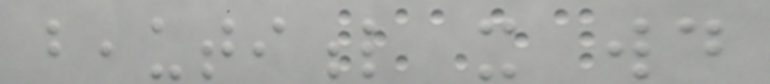beautiful it would
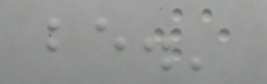be.'
